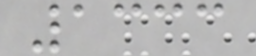1333
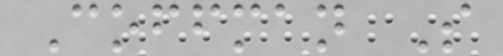Coffman S
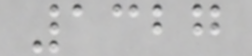1327
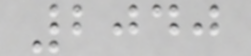2040
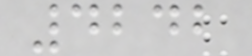4242
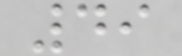49
